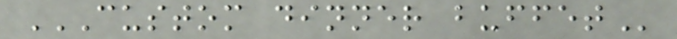CUSTOM DINNER BUFFET
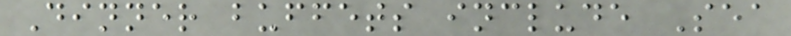Dinner buffets include Sea
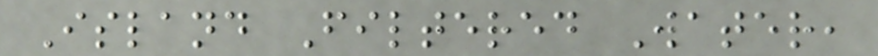Island Filtered Water,
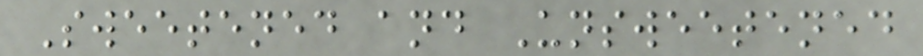Sweetened and Unsweetened
